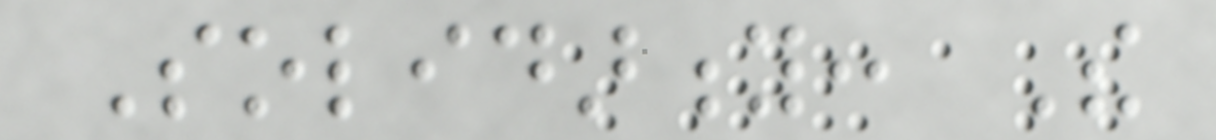Solidarity: The
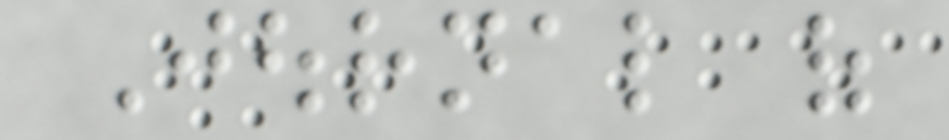Journal of
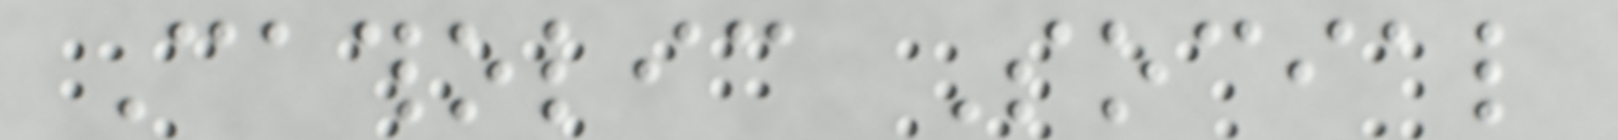Catholic Social
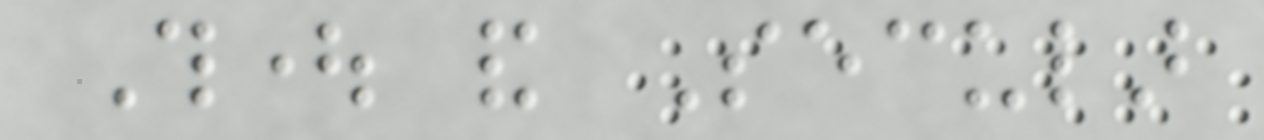Thought and Secular
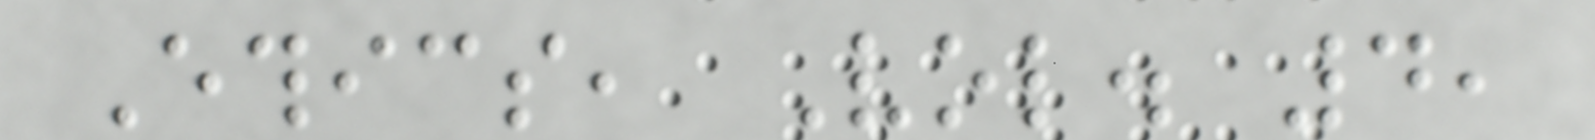Ethics, Vol. 4,
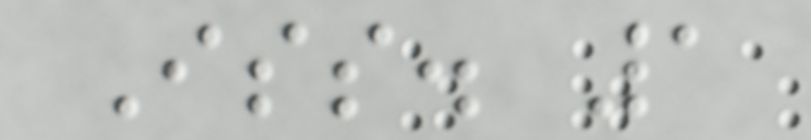Iss. 1
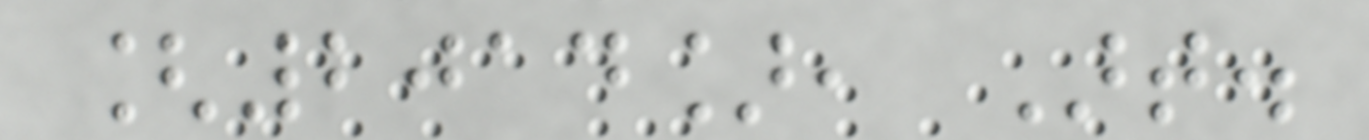[2014], Art.
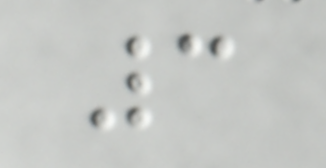3
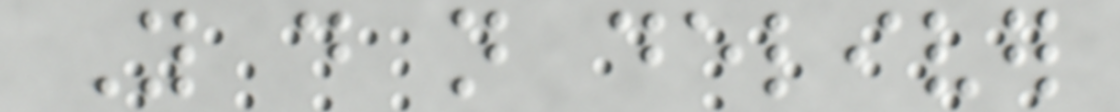You do not deliver
